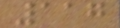117
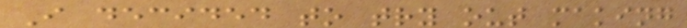I decided to try out making
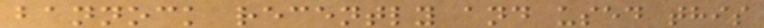bannock recently and used this
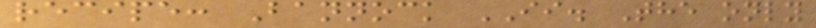recipe: Bannock II. The only
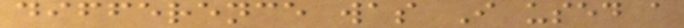difference was I used a
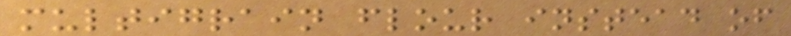multigrain flour instead of
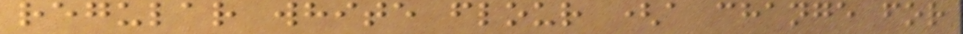regular white flour (a change for
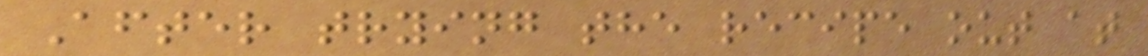After trying the recipe out at
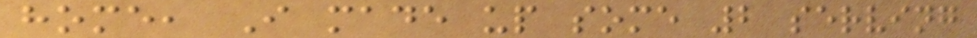home, I made up some 2 serving
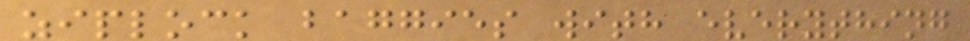ziplock baggies with everything
